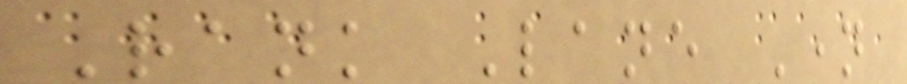Rank Lane Name
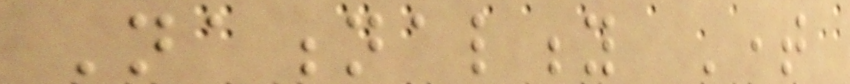Nationality Time
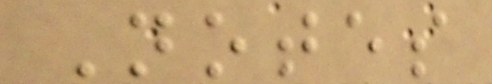Notes
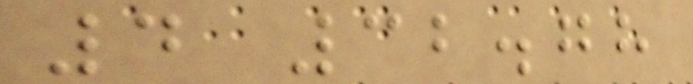4 32.78
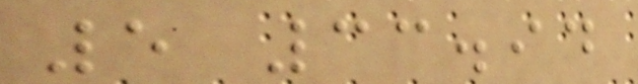5 33.94
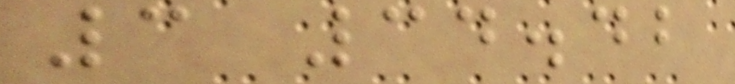3 34.42
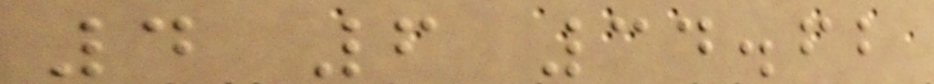4 6 34.62
